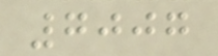7007
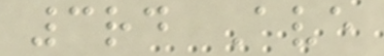3rd Ave
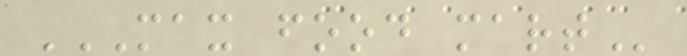MAX FOOD MART
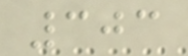303
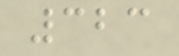323
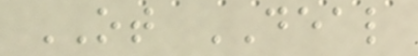OT DEAL
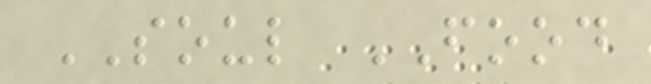SOUL FOOD
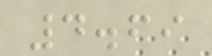4.69
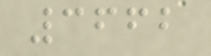3662
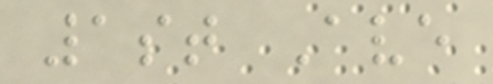1st Ave
